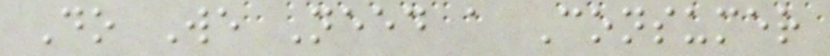Do We Need a Consumer
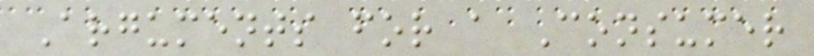Arguments for a Consumer
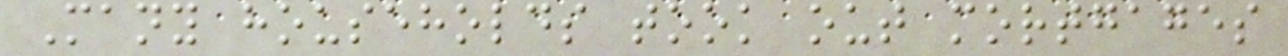Many households took out mortgages
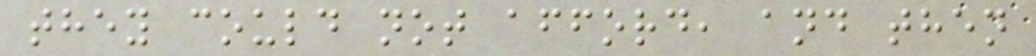they could not afford, and then
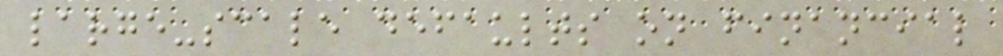large-scale defaults on financial
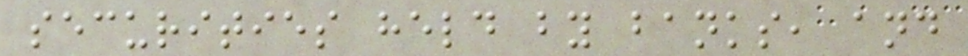securities held by banks, and
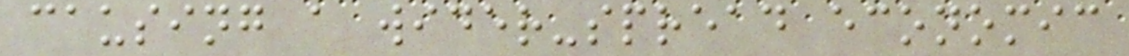causing a wider-spread economic
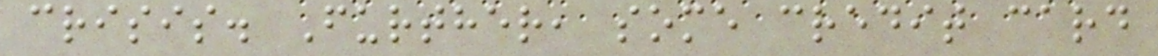crisis. Further, some credit card
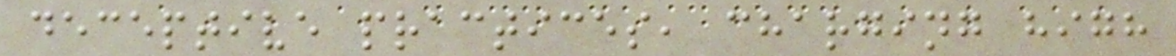deceptive practices, charging high
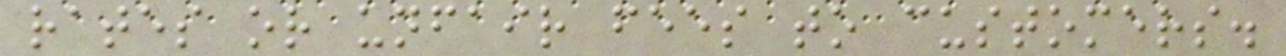rates or unfair fees to customers.
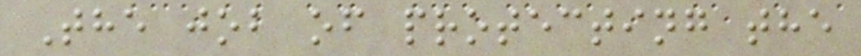The job of protecting the
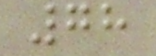78
